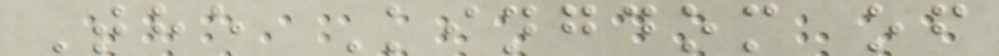The Kingdom of
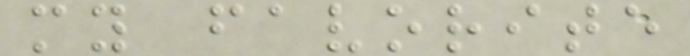my favorite
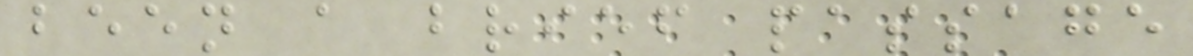been a brief passage
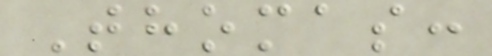Thomas:
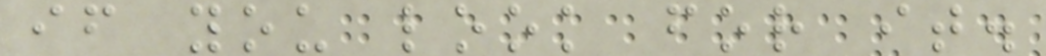if you look for it.
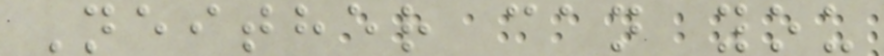Neither can you
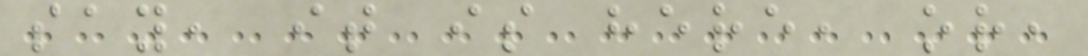say, it is here, or,
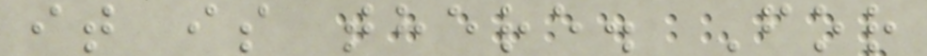it is there. For
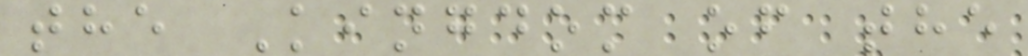the Kingdom of the
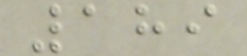189
